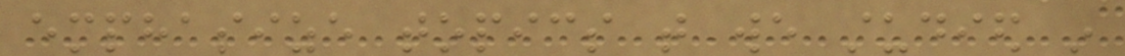emphasize topics that we studied in
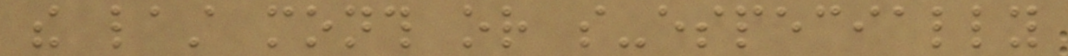the last month or so-especially
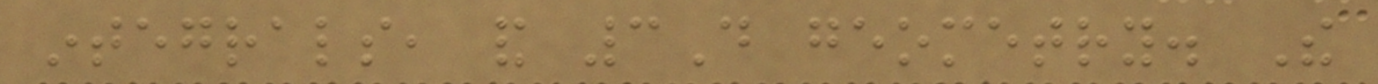integrals, and 3D geometry. The
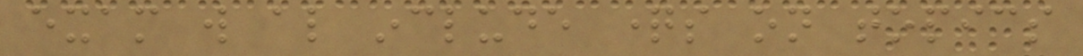exam will also include questions on topics
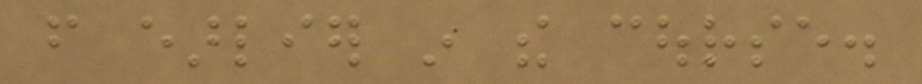from earlier in the course.
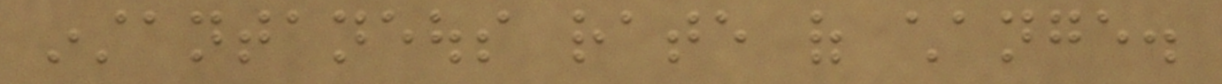instantaneous rate of change.
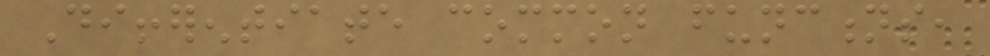Differentiate common functions,
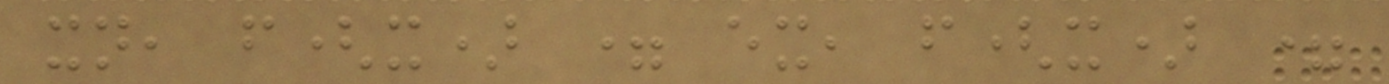xn, f(x) = ex, f(x) =
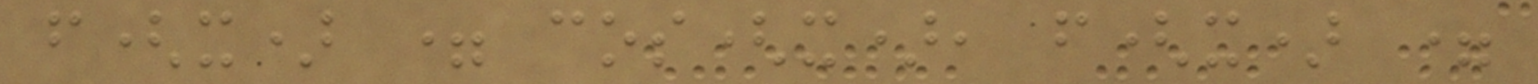f(x) = cos(x), f(x) =
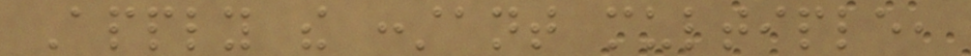Apply the constant multiple,
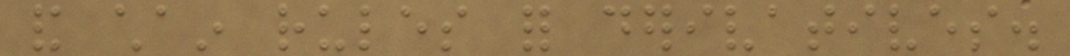and chain rules for derivatives.
